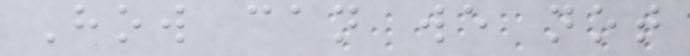How can we not
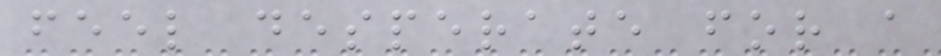feel desperate for a
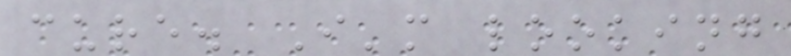cure. I'm looking
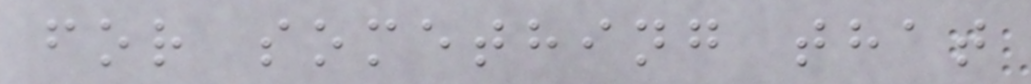for something that
